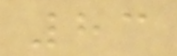83
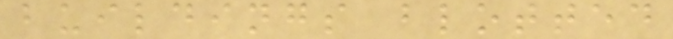buildings blotted
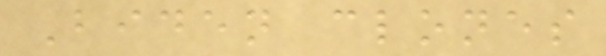Biden clones
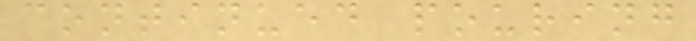continued pouring
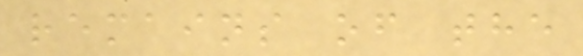remains of the
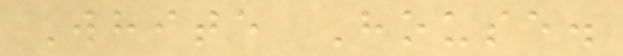White House.
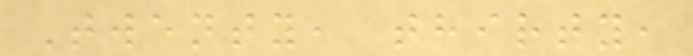Twenty, thirty,
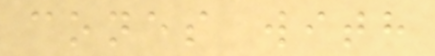cones with
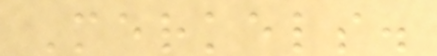Merkels.
